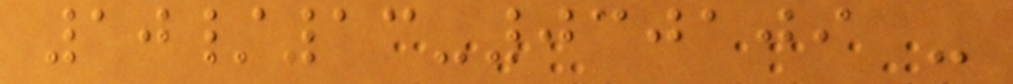10/13-030109 -
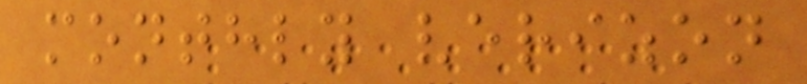monthly verizon
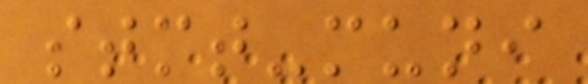stmt-muni
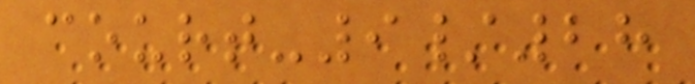court-9/28
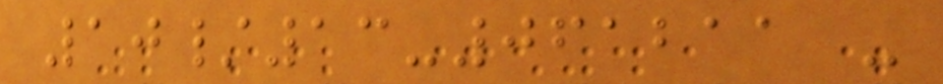10/13-061211 -
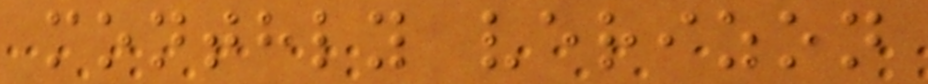monthly verizon
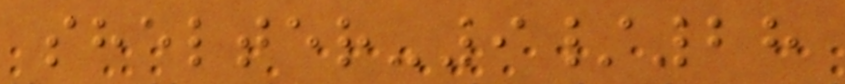shelter-9/28
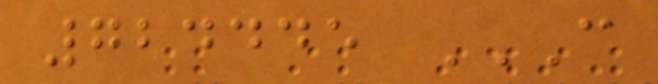724445 C
